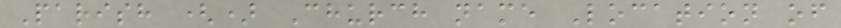Parish () Church name Location of
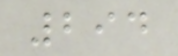294
